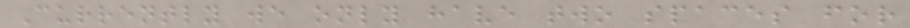Currently we only have two spaces for
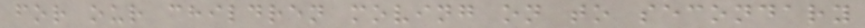for our children moving on to secondary
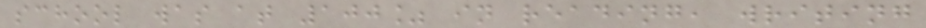school was at 100% in reading, writing
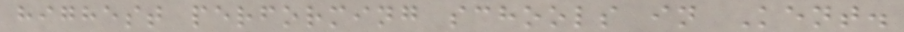highest performing schools in Kent.
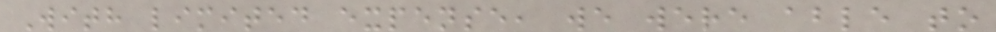With limited expense, we were able to
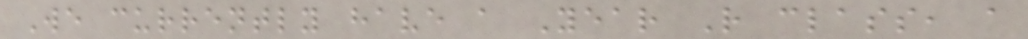We currently have a Year R class, a
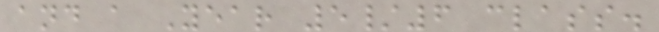and a Year 5/6 class.
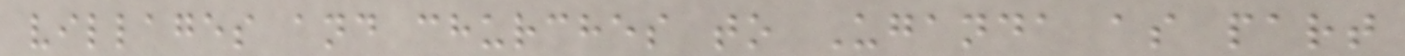villages and churches to Uganda as part
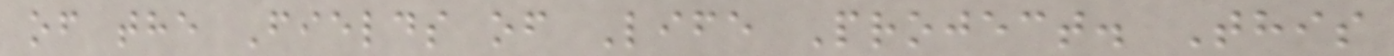of the Fields of Life Project. This
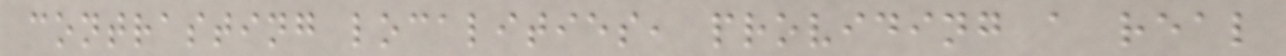contrasting localities, providing a real
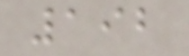192
